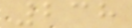238
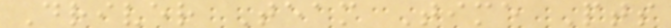Driver Team Time Pts
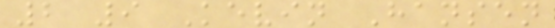2 9 Kevin Hansen
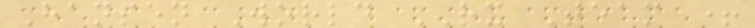Hansen World RX Team +
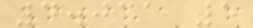4.031 5
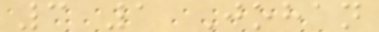3 1 Johan
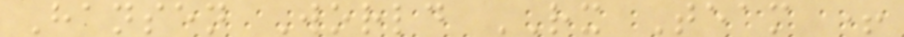Hansen World RX Team +
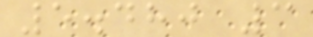5.480 3
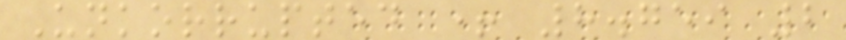Unkorrupted + 8.759 2
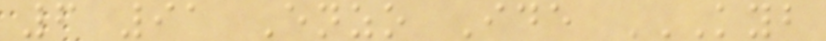6 91 Enzo Ide KYB
